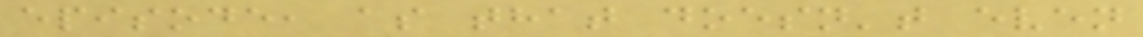episode, as that doesn't even
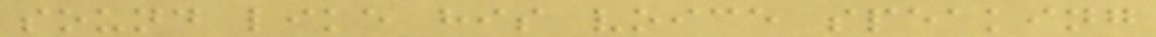sound like his voice speaking
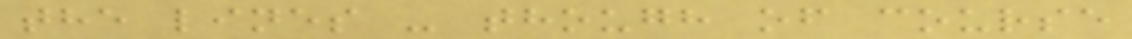the lines - though of course
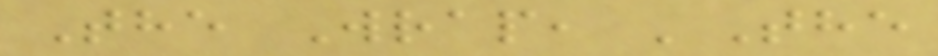The Wrap, 'The
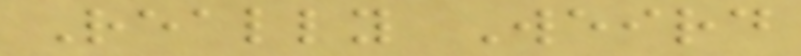Really Weird
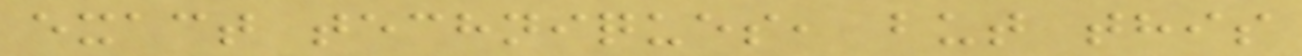exact techniques, but this
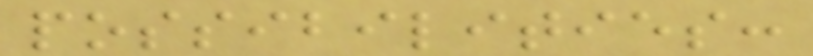possibilities:
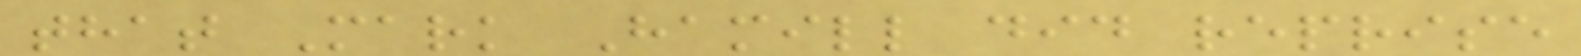that Mark Hamill did reprise
